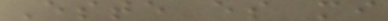Este es mi
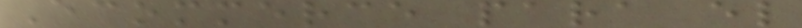Ecommerce para el
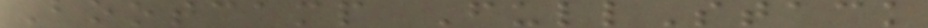Bootcamp FullStack
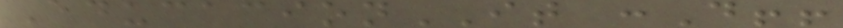EducacionIT :D!!
